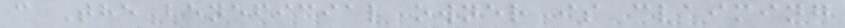c The beneficial owner is claiming
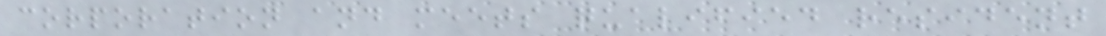corporation and meets qualified resident
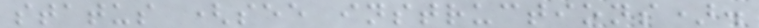status (see instructions).
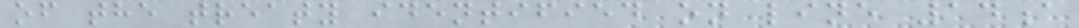of the treaty identified on line 14a
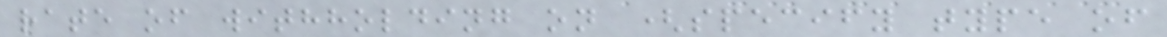rate of withholding on (specify type of
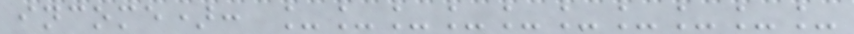income): __________
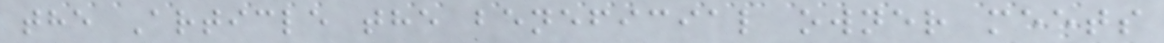the Article the beneficial owner meets
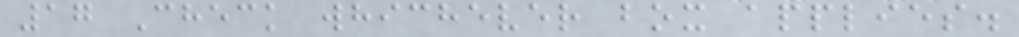17 Check whichever box applies.
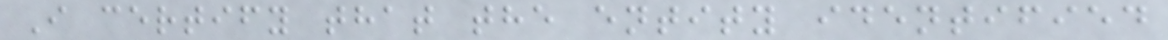I certify that the entity identified
